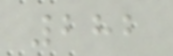282
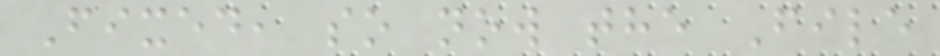Fixed, so now the File
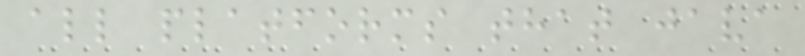all platforms that java
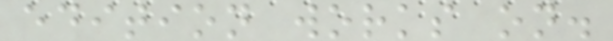edition works on.
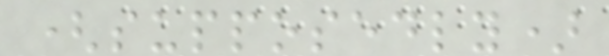(supposedly)
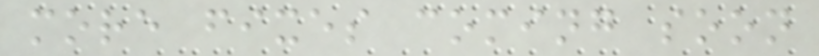more fixes coming soon
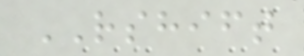RSHIFT
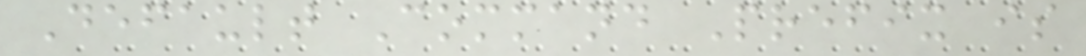Default Command Prefix is
